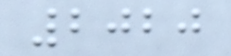2020
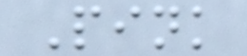Pink
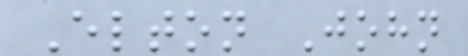Elton John
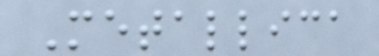Metallica
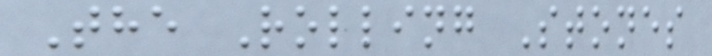The Rolling Stones
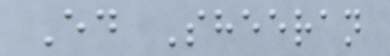Ed Sheeran
